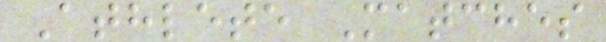Athlete Matches
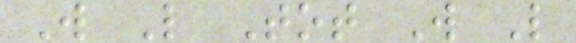W L Tot W L
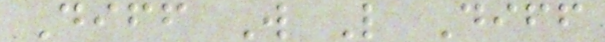Diff W L Diff
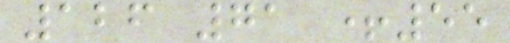126 71 +55
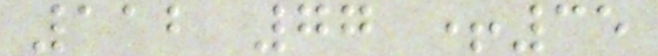112 77 +35
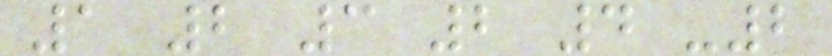1 2 3 2 4 -2
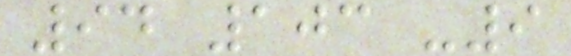94 103 -9
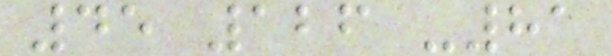45 126 -81
